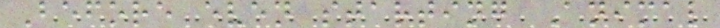Before even starting Animal
